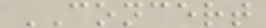CONCERT
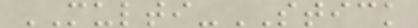MULTI-STICK
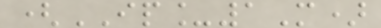(IP_1M)
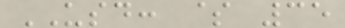USD: $ 35
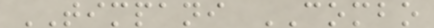TIMPANI COMBO
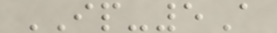IP-5A
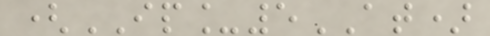(IP_5AT)
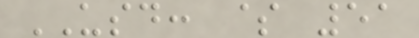USD: $ 51
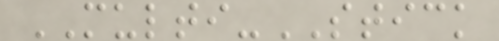MULTI-STICK
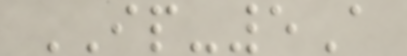IP-5A
